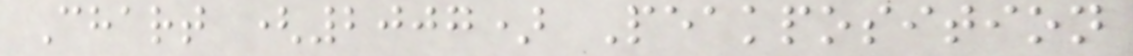Chart (2007) Peakposition
